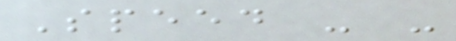Speed - -
